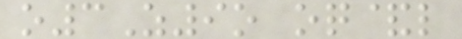o3Z9o oq&l
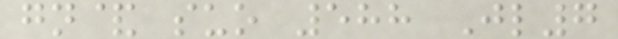gn& suo 588 Jl7
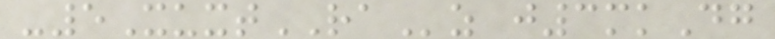-5XuxtRAz j3mkDg
